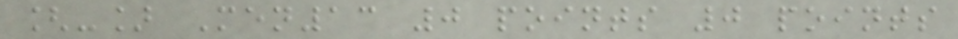[-] Men13 0 points 0 points
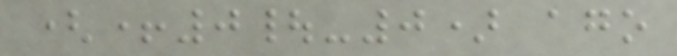(+0|-0) ago
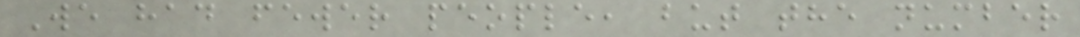We had fewer people, but the number
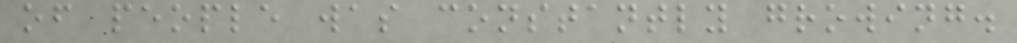of people was constantly growing.
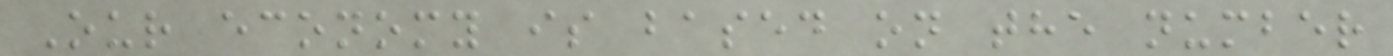Our economy is based on the number
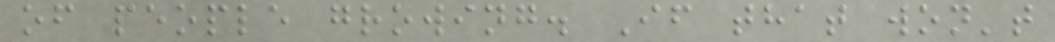of people growing. If that won't
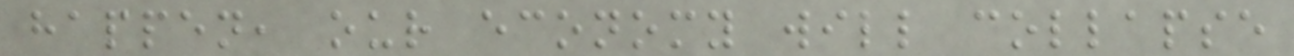happen, our economy will collapse
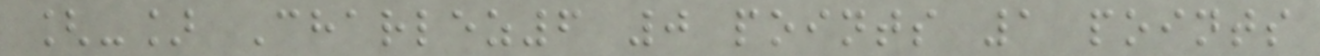[-] Charlez6 0 points 1 points
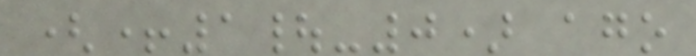(+1|-0) ago
